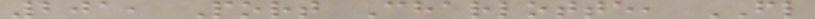201, Port Charlotte, FL
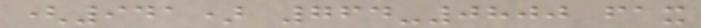(941) 764-0800 fax
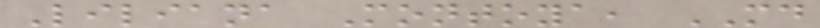Liliana Montoya, MD
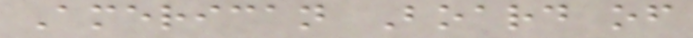American Board of
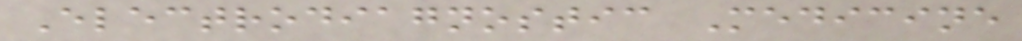Electrodiagnostic Medicine
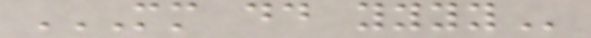MM DD YYYY
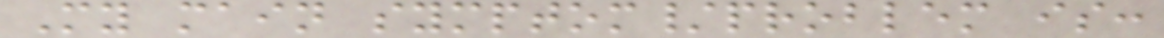My main symptom/problem is:
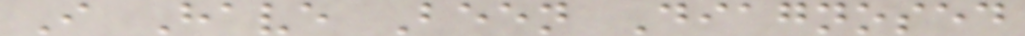I Have Been Diagnosed
